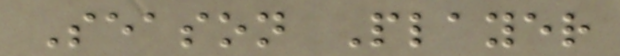Season Player
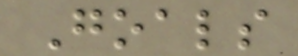Goals
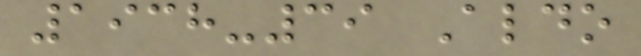1938-39 Aldo
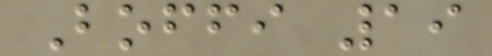Boffi 19
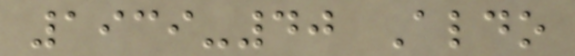1939-40 Aldo
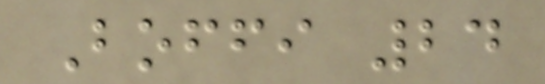Boffi 24
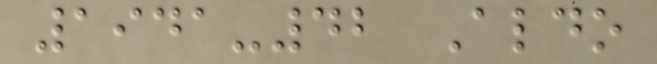1941-42 Aldo
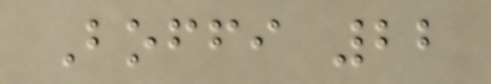Boffi 22
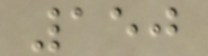150
